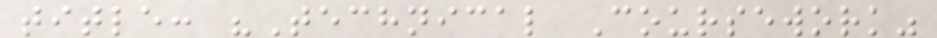title: "Technical Coursework"
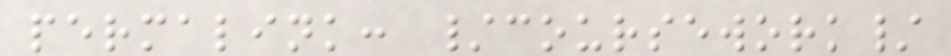permalink: /coursework/
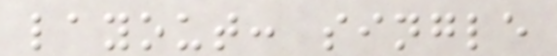layout: single
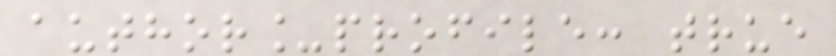author_profile: true
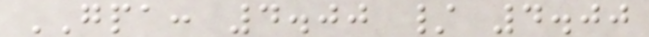GPA: 4.00 / 4.00
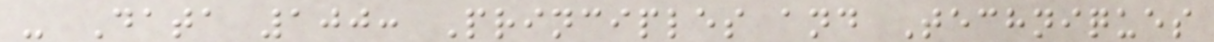- Data 100: Principles and Techniques
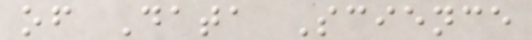of Data Science
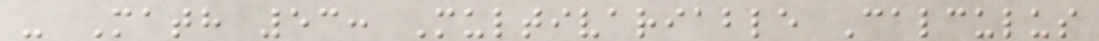- Math 53: Multivariable Calculus
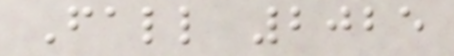Fall 2025
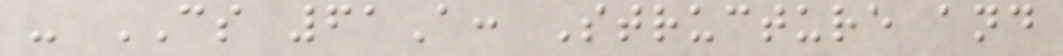- CS 61A: Structure and
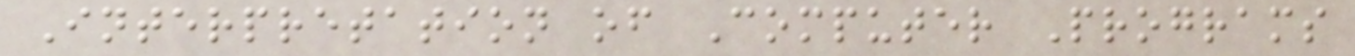Interpretation of Computer Programs
